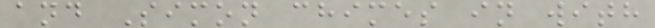and Simon chimes in with
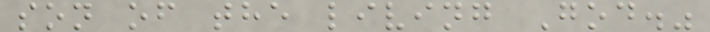son of the living God."
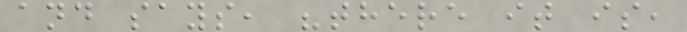and says, "there it is,
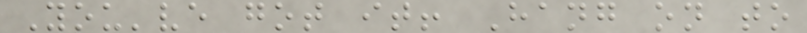You've got it! Hang on to
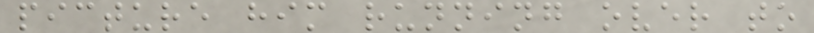picture him running over to
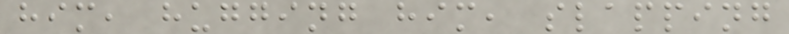him, hugging him, slapping
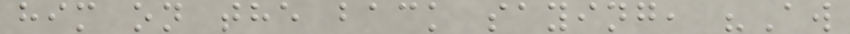him on the back saying, "Aw
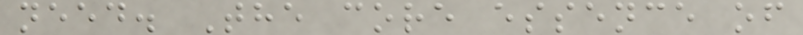need. The core essence of
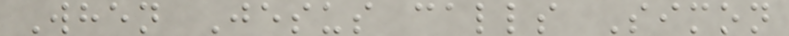When Jesus calls Simon
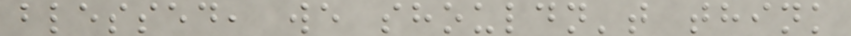blessed, we shouldn't think
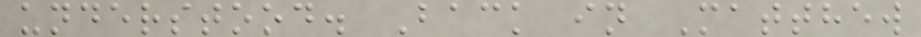understood. Back in Matthew
